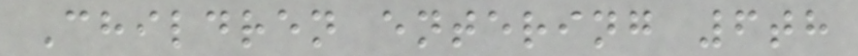Children entering 6th
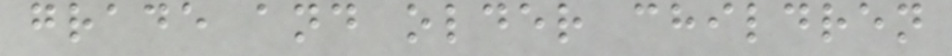grade and older children
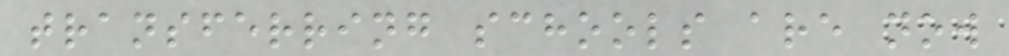transferring schools are now
